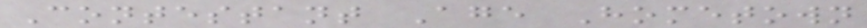Contestant Age Hometown
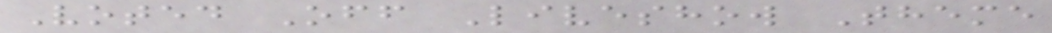Voted Off Liveshow Theme
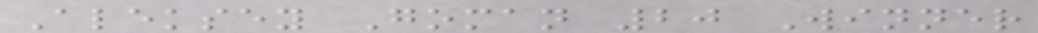Aleksey Goman 20 Winner
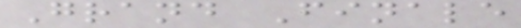Grand Finale
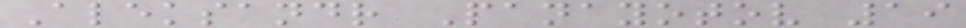Aleksandr Panayotov 19
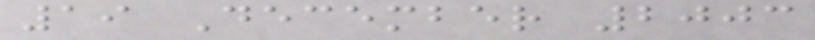19 December 2003
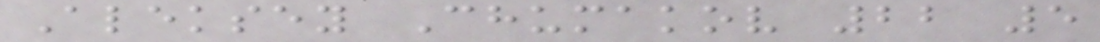Aleksey Chumakov 22 5
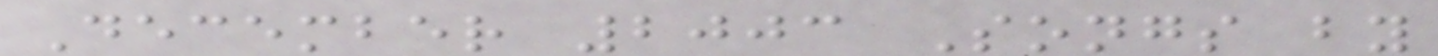December 2003 Songs by
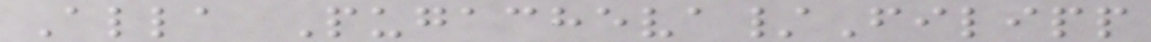Alla Pugacheva/Filipp
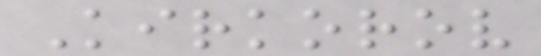Kirkorov
